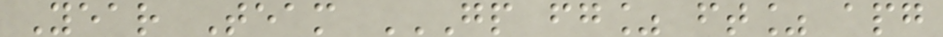Year Team GP FG% FT% APG
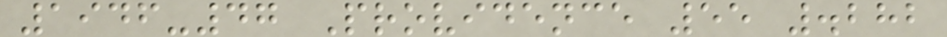1946-47 Providence 55 .282
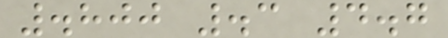.800 .3 4.7
